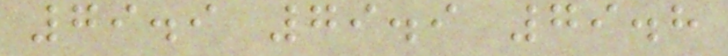79.9 79.9 79.8
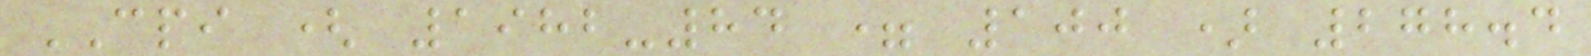CPI ( 1982-84 = 100 ) 278.4
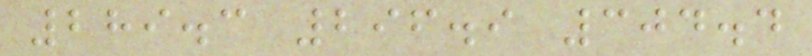289.3 296.9 304.4
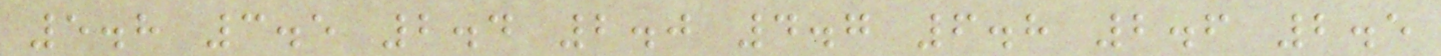5.8 3.5 2.4 2.0 4.7 6.8 2.6 2.5
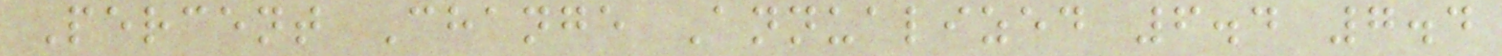Percent Change Annualized 6.4 7.4
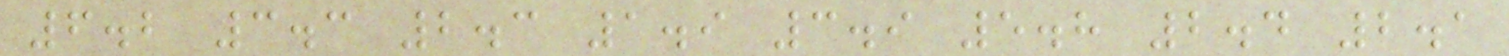6.2 3.3 2.3 1.9 3.9 5.8 2.4 2.1
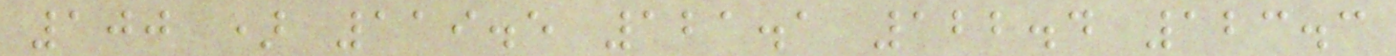100 ) 119.5 121.1 122.4 123.3
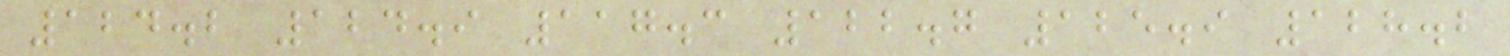124.2 124.9 117.3 122.7 125.9 128.2
